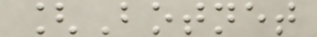[Botnet
